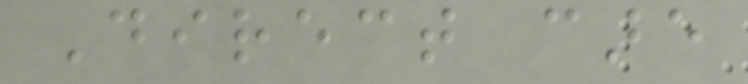Direct care
